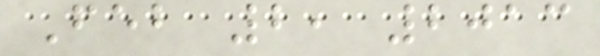Feb 2, 2013
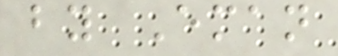by Eman
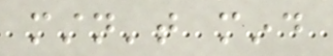mustn't mind
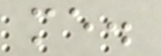me.
